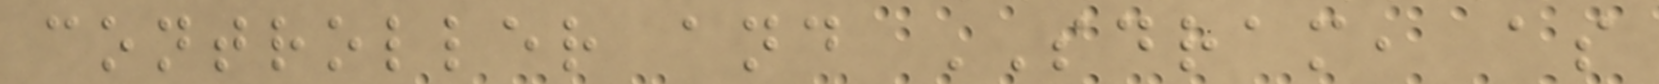controller and SDRAM, as
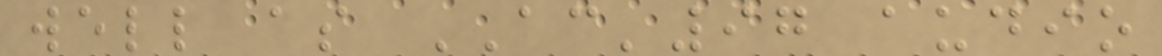well as AC'97 audio
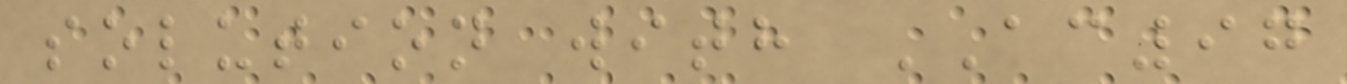solution with AC97
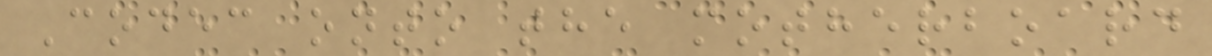Codec onto the motherboard
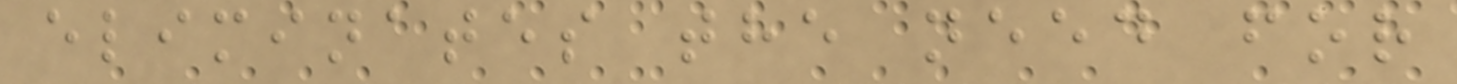eliminates the need for
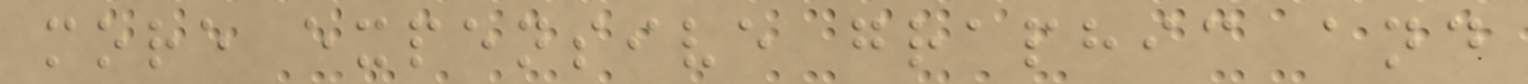more expensive graphic and
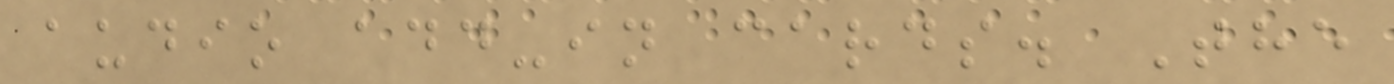audio add-in cards. The
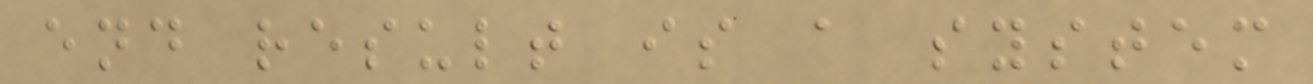end result is a system
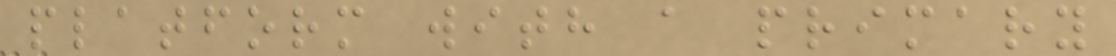platform with a primary
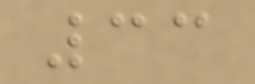33
